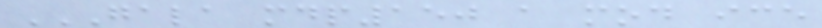GALA MDP150 A MOD ICE
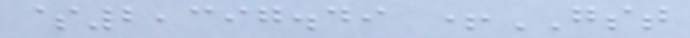$2,397.49 +GST
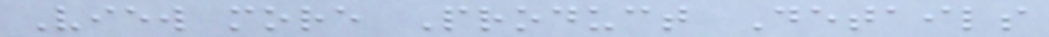View more Product Details
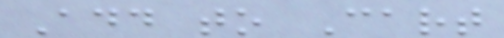Add to Cart
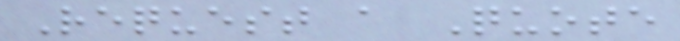Request a Quote
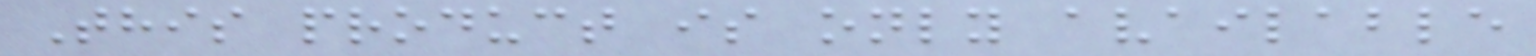This product is only available
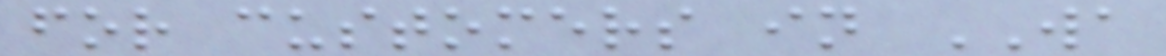for customers in WA
